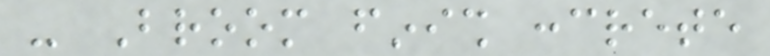- Broom finish concrete
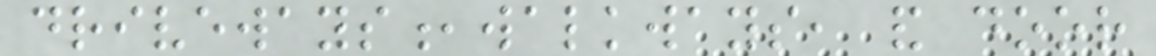driveways,walkways, and door
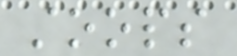stoops
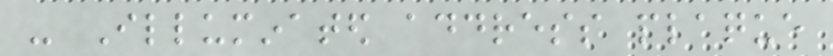- Illuminated address plaque
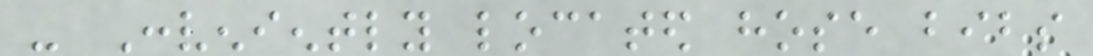- Conveniently located hose bibs
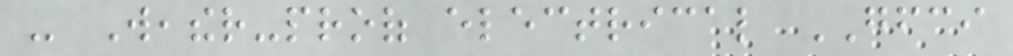- Weather-proof electrical GFCI
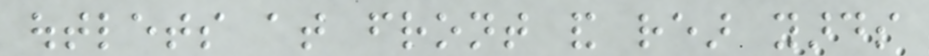outlets at front and rear yards
